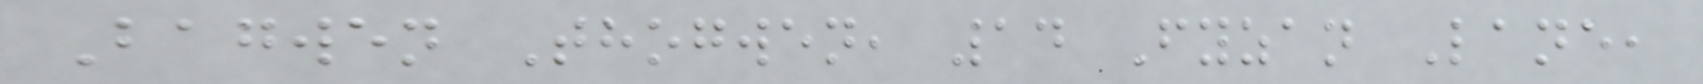Bagwen Thogwen, 14 Fyzan Lane,
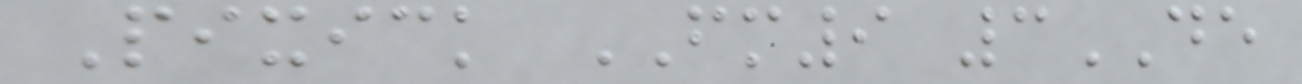Pixick FM9 3DE
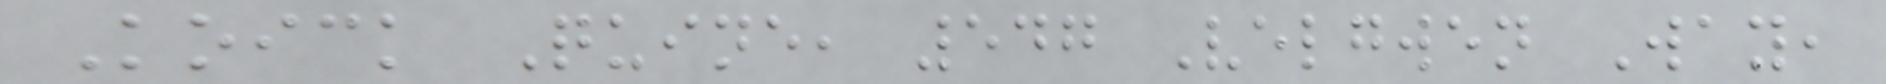Koick Quine, 547 Velgwen Way,
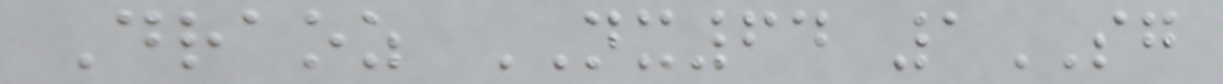Draoz NX64 1SG
